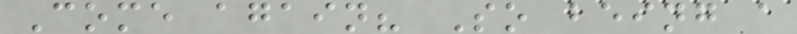Come again? So being a
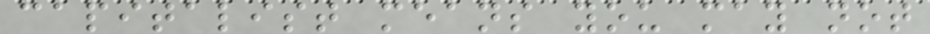capitalist means you may not
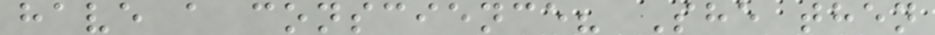have a conscience? She then
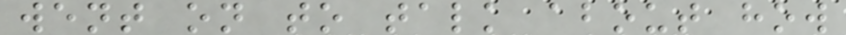went on to talk about how
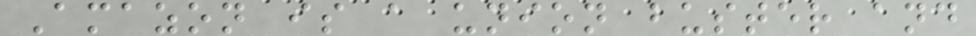Amazon is a union buster and
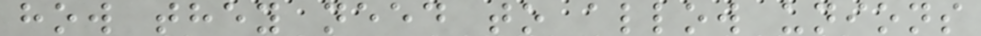how they need to allow unions
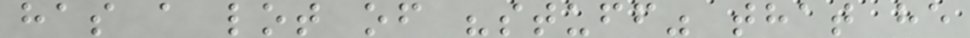has a lot of "stuff" that he
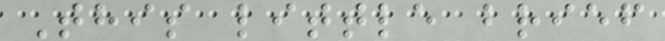This little brief
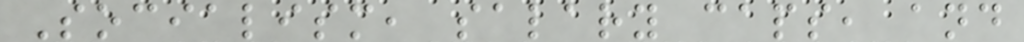Socialism, salary caps, and
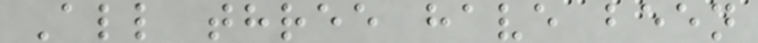All three have been
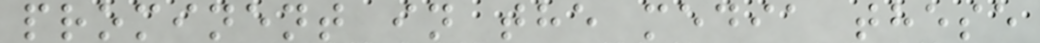prominent in the media these
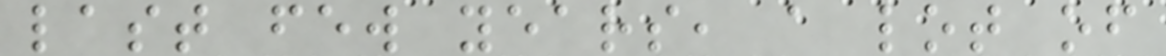last few years, a lot of
